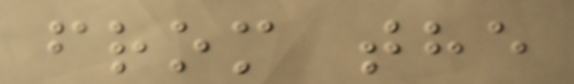from the
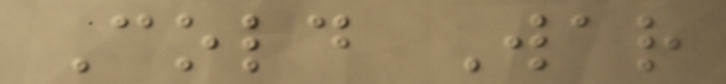Cold War
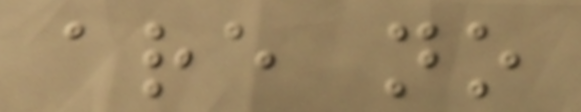are no
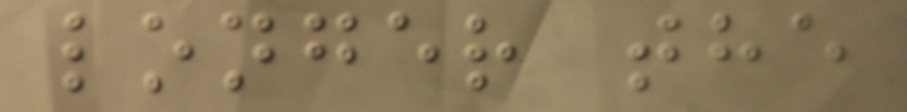longer the
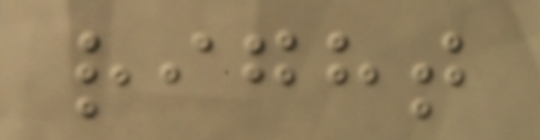right
